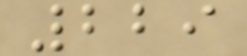229
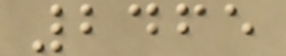2465
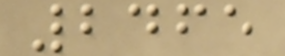2465
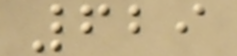629
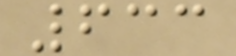633
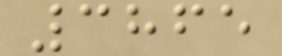3865
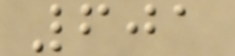601
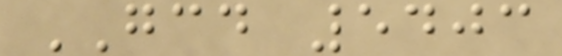GCD 5403
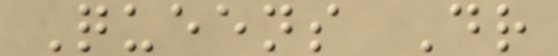Queens Dr
